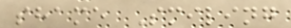shame Smiling
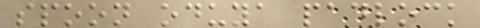spoon oduya padlock
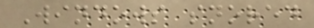Windows snored
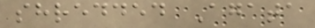shredded Agata
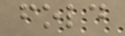fold
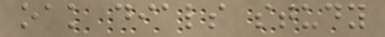oak dials study
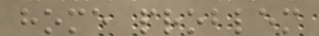home problem
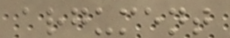argument
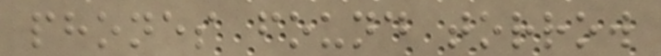phones found torrow
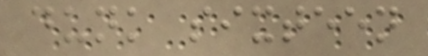dunk sixteen
